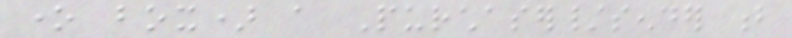one box) a Purchaser/sender b
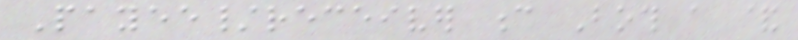Payee/receiver c Both a &
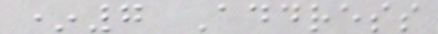*7 Address
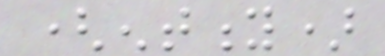(entity)
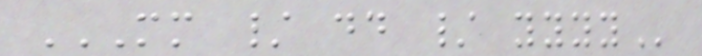MM / DD / YYYY
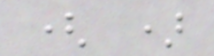( )
